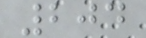204
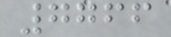7766
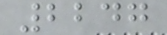2247
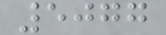5077
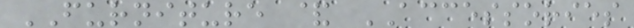FURNITURE & ACCESSORIES
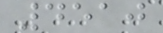4510
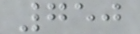750
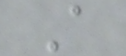A
